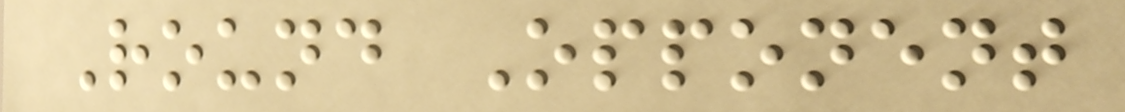Round Opponent
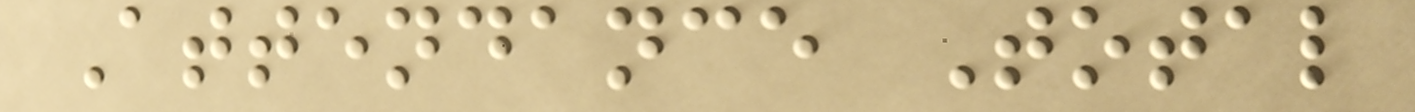Attendance Total
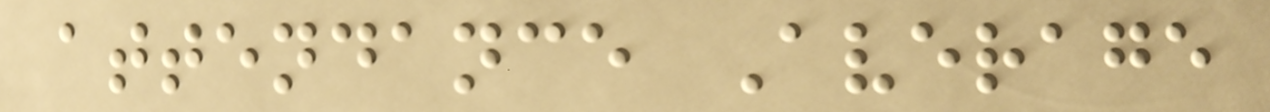attendance Average
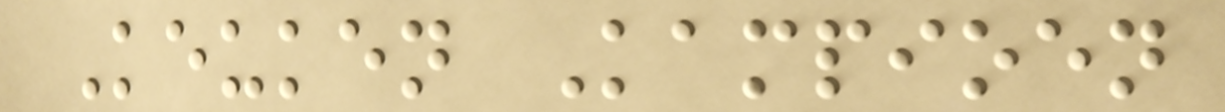Keuken Kampioen
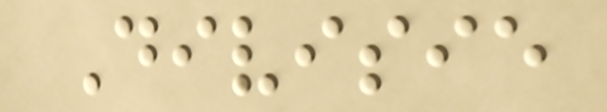Divisie
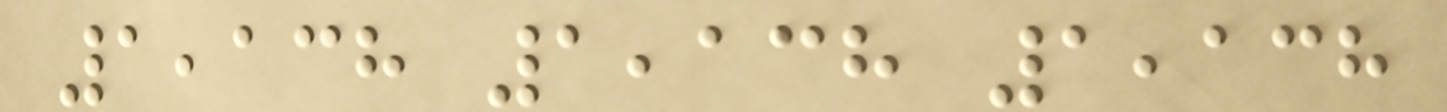1,138 1,138 1,138
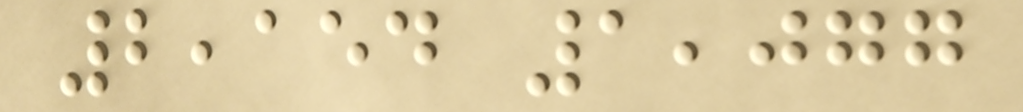2,154 1,077
